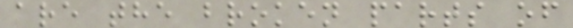are the broken parts of
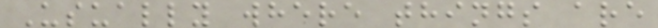Usually where things are
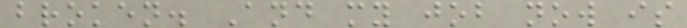broken. And my job now is
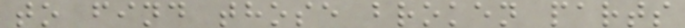to find those broken parts
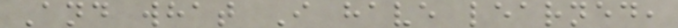And what I have learned,
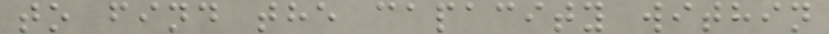to find the capacity within
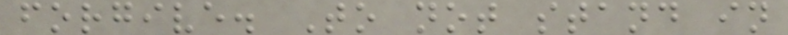forgive. To not stand in
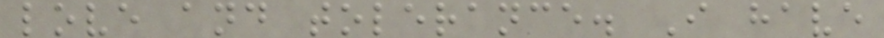love and tolerance. I have
